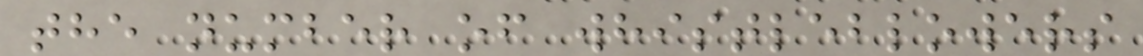the number of whistleblowers
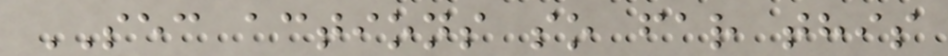SEC actions so far this
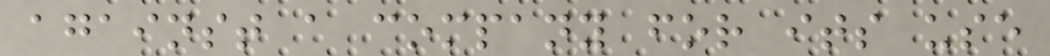against a company for its use
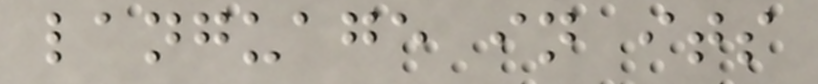language in its
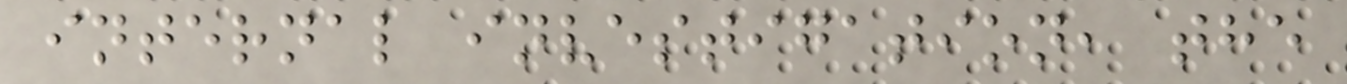internal investigation, the
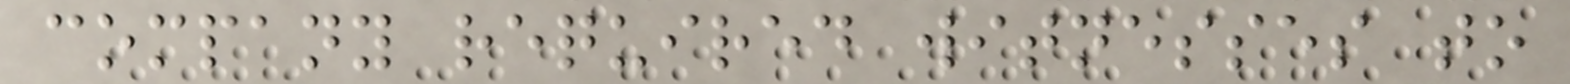company required witnesses to
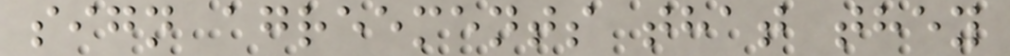sign agreements that they
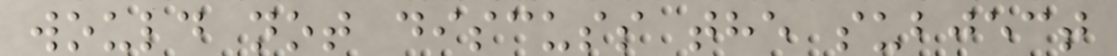would not discuss the subject
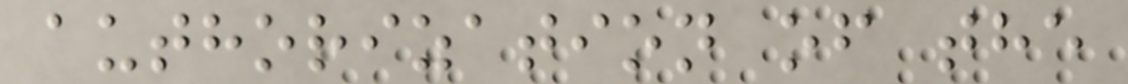authorization of the
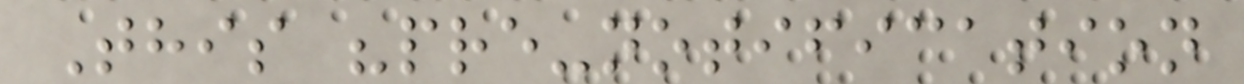This "pre-notification
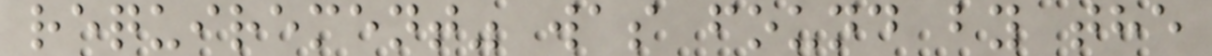requirement" was found by the
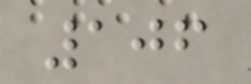106
